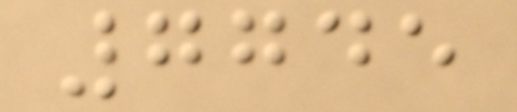7745
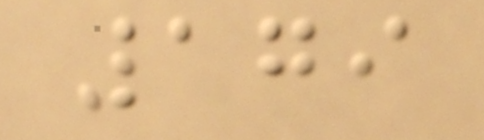179
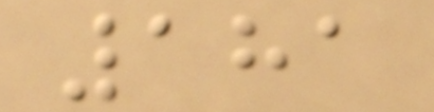181
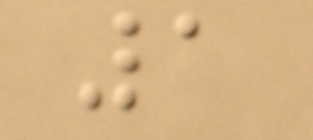1
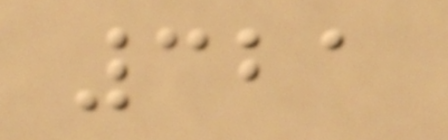321
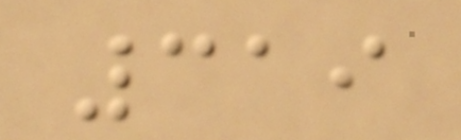319
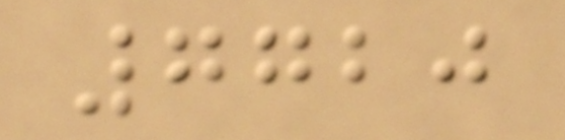7720
